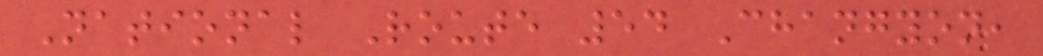National Route 54 Changyon,
